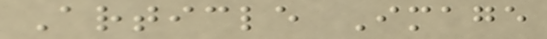Article Image
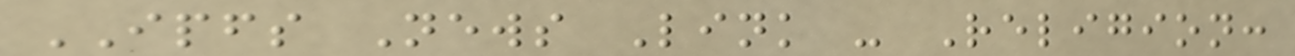IPFS News Link - Religion:
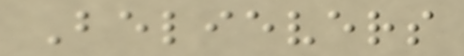Believers
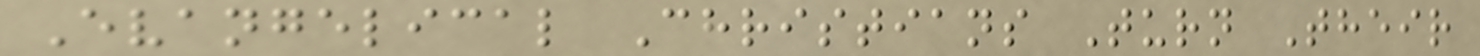Evangelical Christians Turn Their
